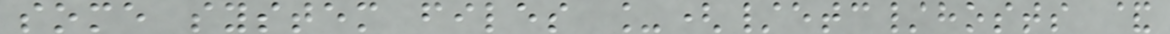some system files _(/etc/hosts &
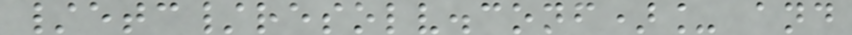/etc/resolv.conf)_ and
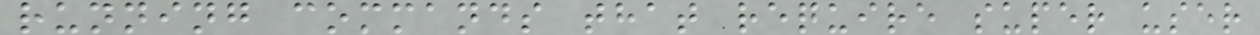running commands that require super user
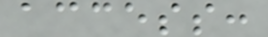access:
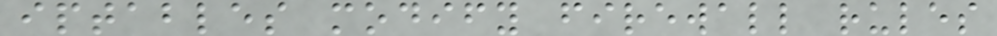iptables modify firewall rules
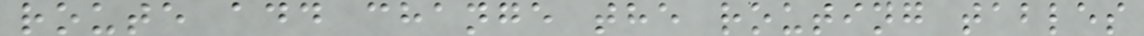route add change the routing tables
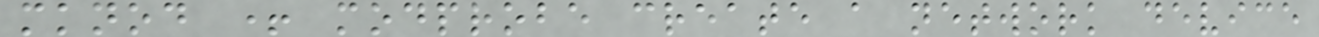mknod + modprobe create a network device
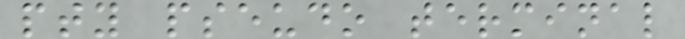pty pseudo terminal
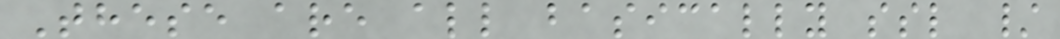These are all basically ssl /
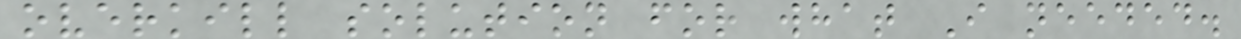overkill solution for what I needed.
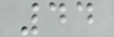44
